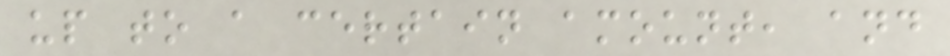up to a certain amount, and
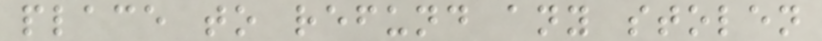place to refund any stolen
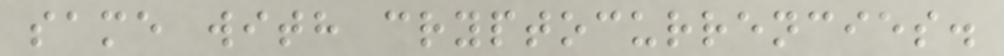same with cryptocurrencies.
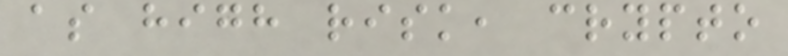as high risk, crypto
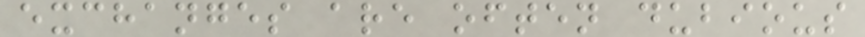exchanges are often dubious
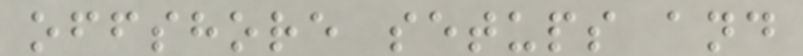offshore setups and
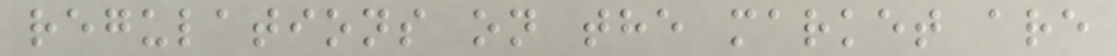regulations on the market are
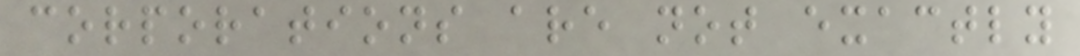corporations are not exactly
